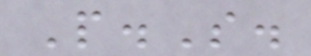P.S.
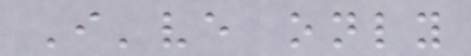I've only
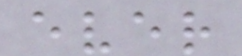ever
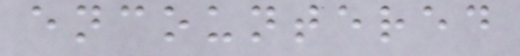encountered
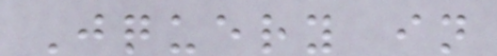Jquery in
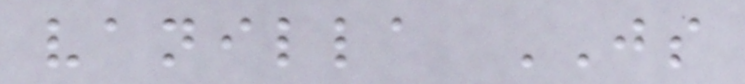vanilla JS
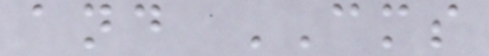and CMS
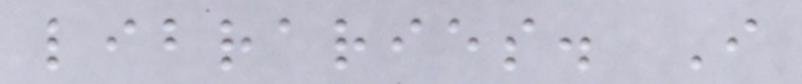libraries. I
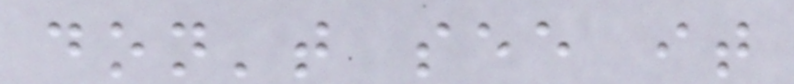don't see it
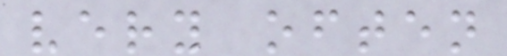very often
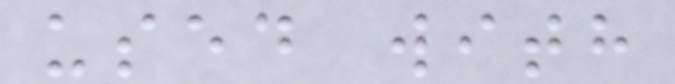used with
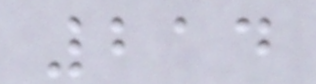214
